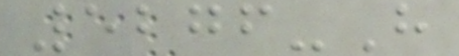5276-H
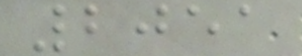2051
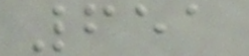651
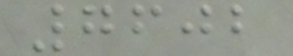7602
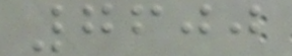7600
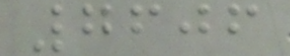7606
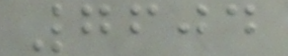7604
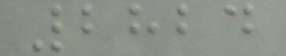2824
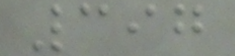397
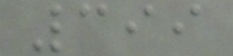399
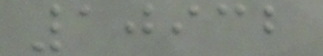10932
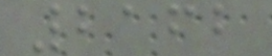2162
